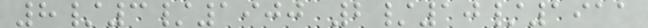8/3/1900 2/10/1911
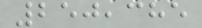250,385
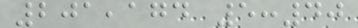201,174 5:40
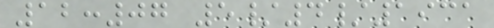12:07 5/4/1931
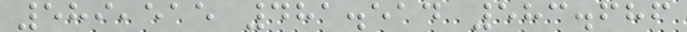589,515 481.514 583.686
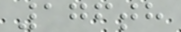176th
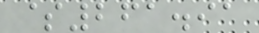$261.91
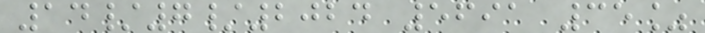14/7/2024 5691 35%
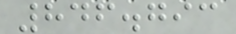846.793
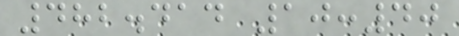482.414 10:40
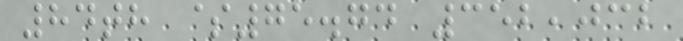84th $75.74 352,032
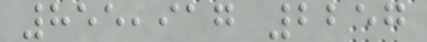855,917 2257
